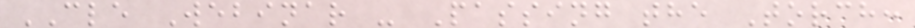CLE Webinar - Passing the Torch:
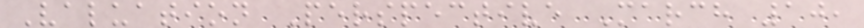Valuation Perspective March 10,
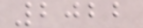2022
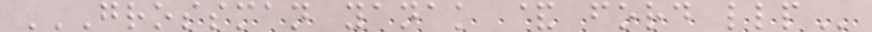GROSSMAN YANAK & FORD LLP
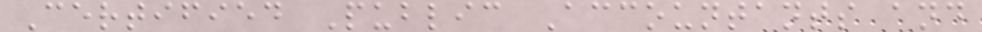Certified Public Accountants and
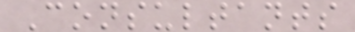Consultants
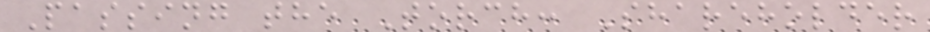Passing the Torch: Shareholder
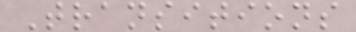Transitions
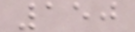150
